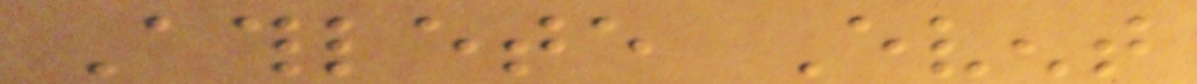Athlete Event
